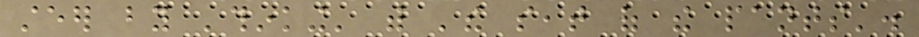steer by 'thinking' with 'the seat of the pants'.
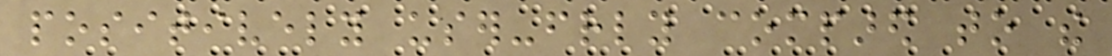positively user-friendly compared to the
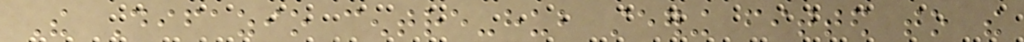The Difazio centre-hub steering fitted to the
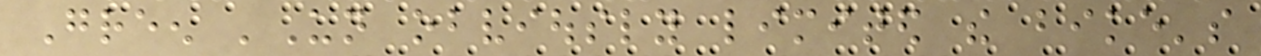Green 'Un obviously limited the bike's
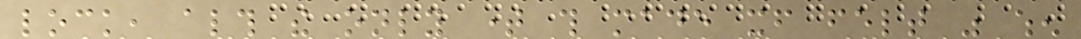lock, although the only time this made itself felt was when
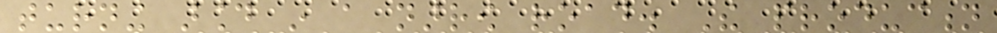turning around in a narrow road. The production
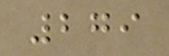279
